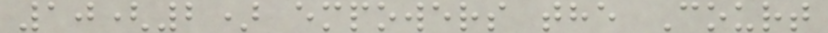10(2) empowers the Court
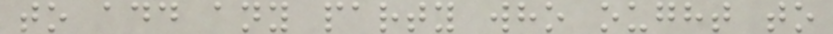to add any party who ought to
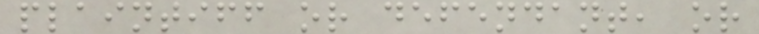plaintiff or defendant, or
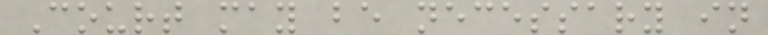Court may be necessary in
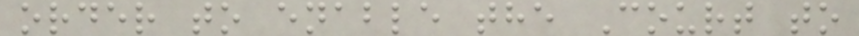order to enable the Court to
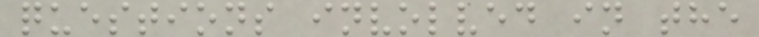questions involved in the
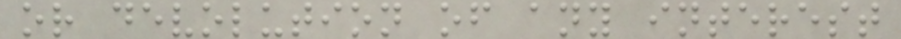or devolution of any interest
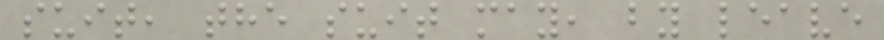suit, the suit may, by leave
